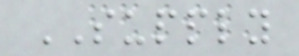SUPPLY
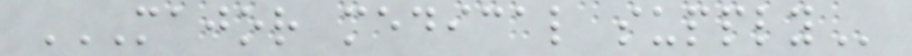MAJOR MEDICAL SUPPLY
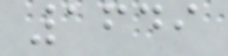1649
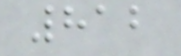812
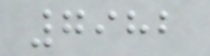7982
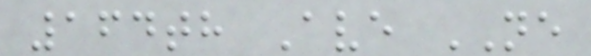164th Ave NE
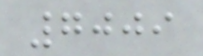7009
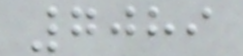7089
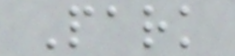Park
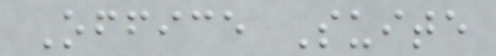Office Suite
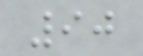90
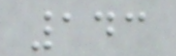143
